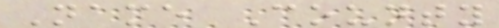Name County
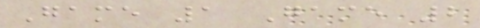Game 1 Game 2
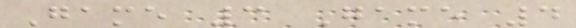Game 3 Game 4
